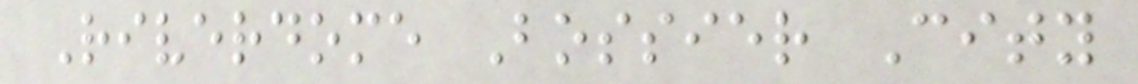Riverdome Bossier City
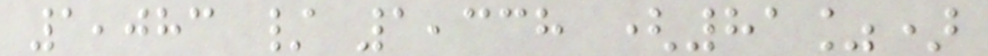1,083 / 1,338 (81%)
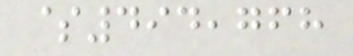$494,768
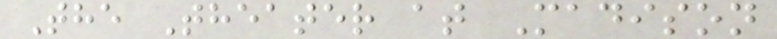The Theater at Madison
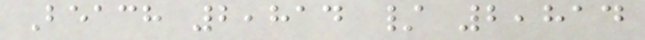Beach 2,814 / 2,814
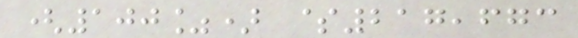(100%) $217,673
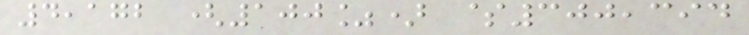4,172 (100%) $300,394
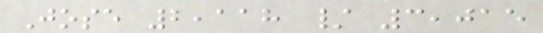Jose 2,118 / 3,015
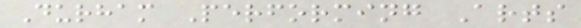Durham Performing Arts
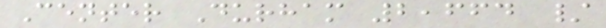Center Durham 2,664 /
